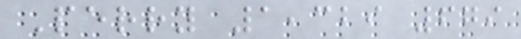Perry 1,329 679
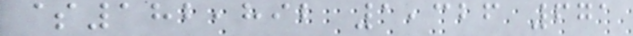$182,892 1,326 671
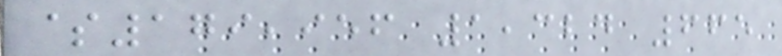$179,956 1,324 665
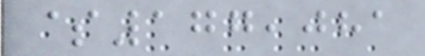$177,081
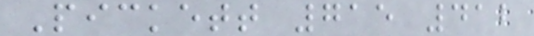Pickett 715 412
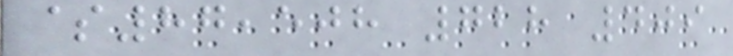$87,508 728 409
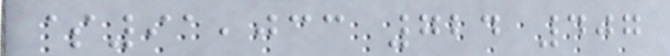$91,033 724 407
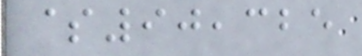$90,325
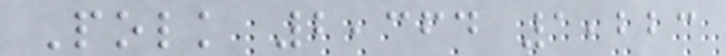Polk 2,364 1,223
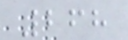268
